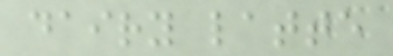dairy latte
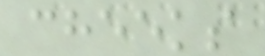cheeks
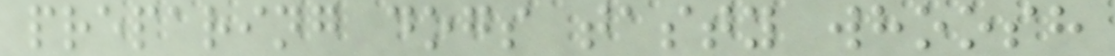preparing dogs tasty whoosh
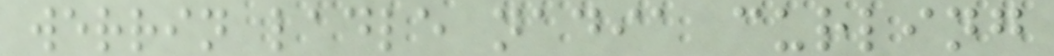werrin ladle nadia curling
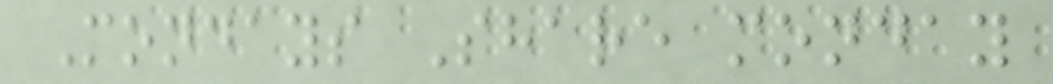Mondays Share monday
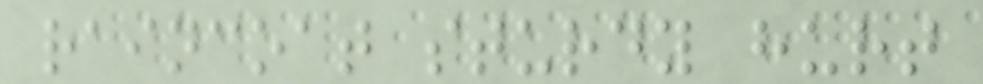raincoat sturdy hurt
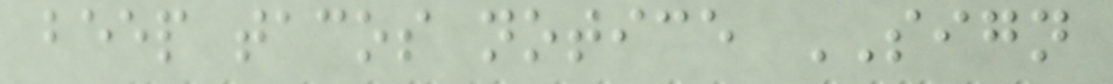beep tacos notice SIGN
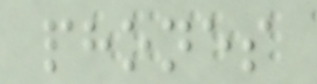phones
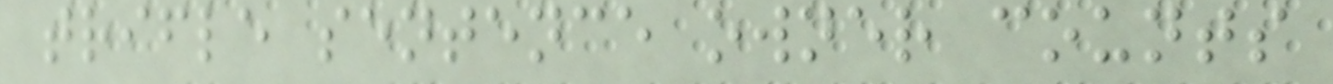trifle sentence owner counts
